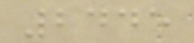2445
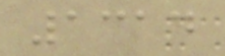1314
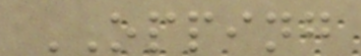OPPING
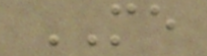ME
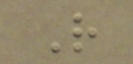R
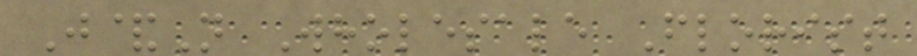J&N Wholesale Florist
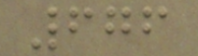676
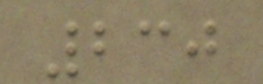230
